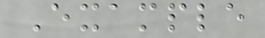Example
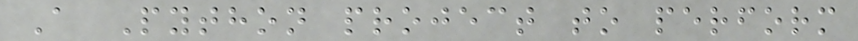A Python project to perform
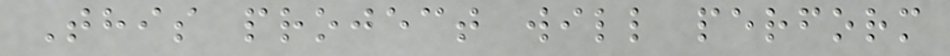This project will perform
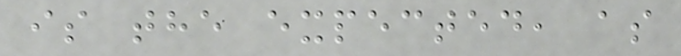is the expected, as
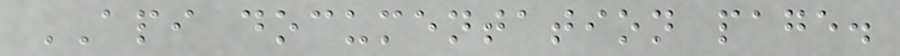API documentation page.
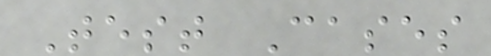Test Cases
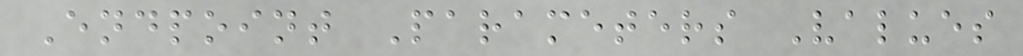Endpoint Parameters Values
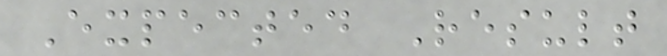Expected Result
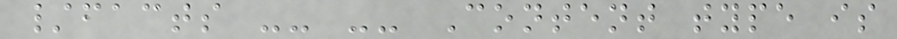/facts -- -- Content type is
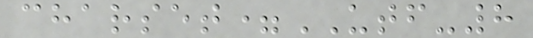charset=UTF-8
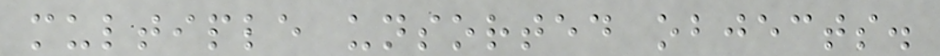multiple unsorted objects.
